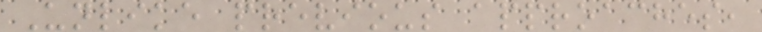Unlike previous approaches,
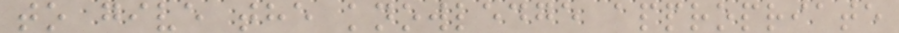to give the knowledge appropriate
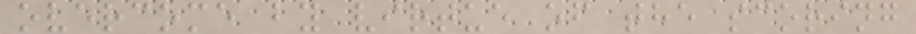overcome by virtue of the scoring
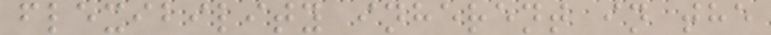flexibility inherent in the
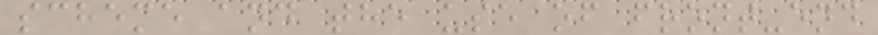scheme and the use of front-end
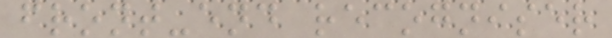front-end recogniser
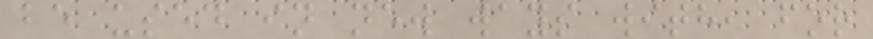be used in new ways with, for
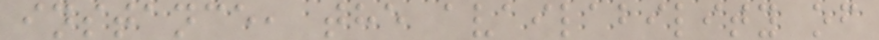instance, the availability of
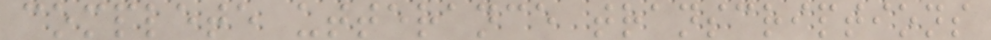complete utterance transcriptions
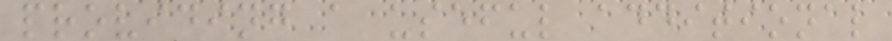providing a useful additional
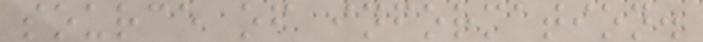source of information.
